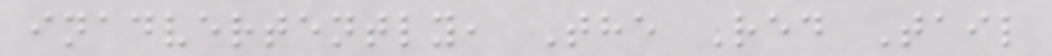inadvertently, The Red Tail
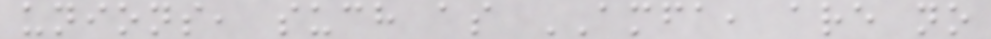unions, such as AMFA, are no
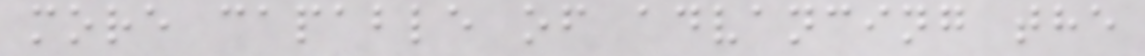more capable of advancing the
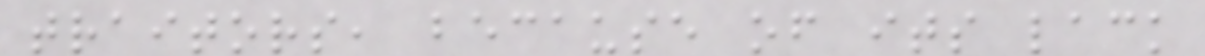traitors, because of its lack
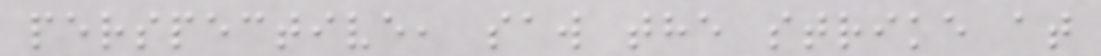perspective, saw the strike at
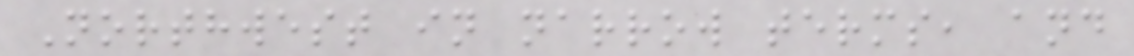Northwest in narrow terms, and
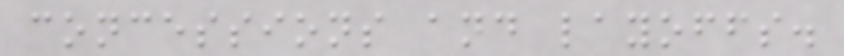concessions and layoffs.
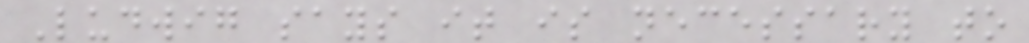Ludwig says it is necessary to
